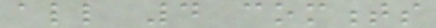all 4 comments
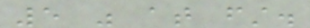5 was at first.
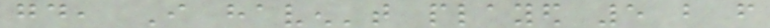good, I haven't played 5 but from
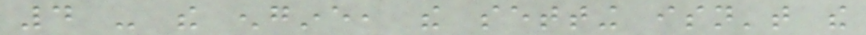4 - the engine, the setting isn't the
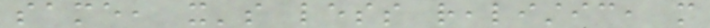same, it's less realistic, more
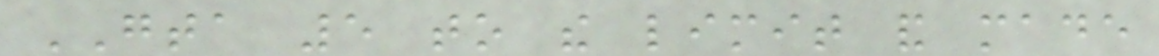GTA 5 to the limit and made
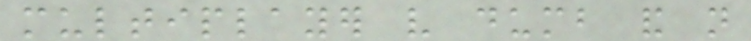multiplayer very dumb and not
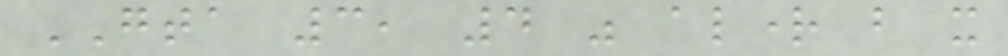GTA 3, 4 was alright but it
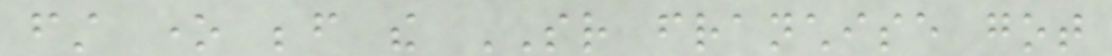first one before the SR franchise got
